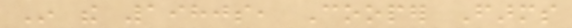In the 1980s, Cooper Farms
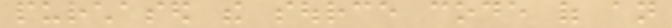purchased the source code of an
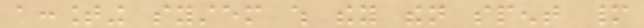accounting system which they then spent many
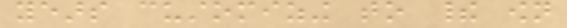years customizing to their own
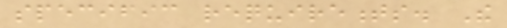specific requirements. The
